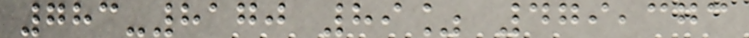783-8170 89% 479,373
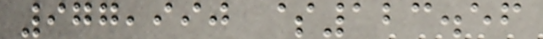977,990 $123.56
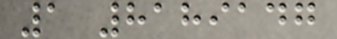1 8189147
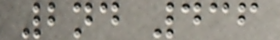2nd 436
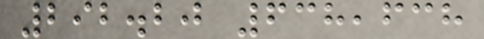292.20 638,638
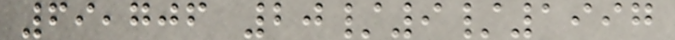69,706 20/9/1997
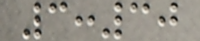3:30
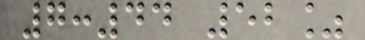7:44 52%
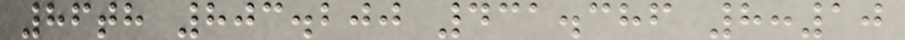86th 803.200 431.386 8:10
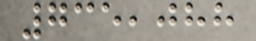735,088
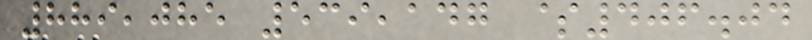889,085 539,147 $406.04
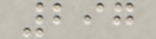297
